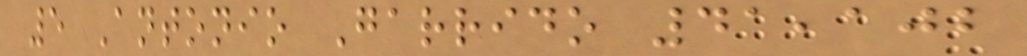5 Antonio Garrido 41,102
